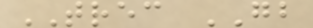TREC GB
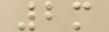2m
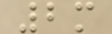2m
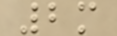2m
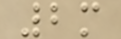2m
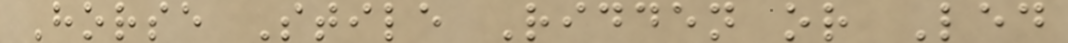Horse Stile Ridden or Led
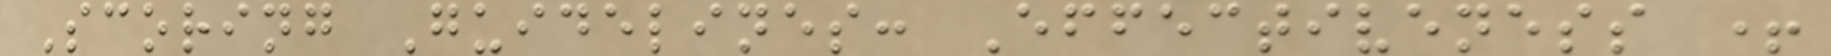Scoring Guidelines: Effectiveness +
